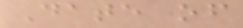Date of
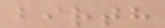birth
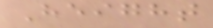Height
